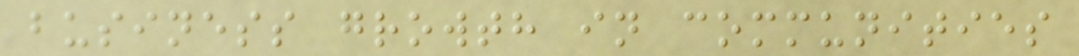business growth in communities
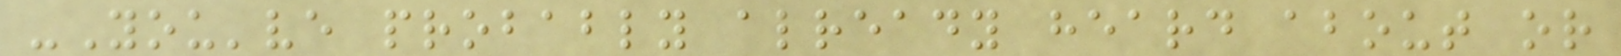-You've probably already heard about or
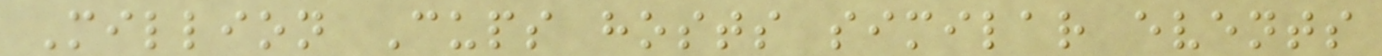Million Cups hosts similar events
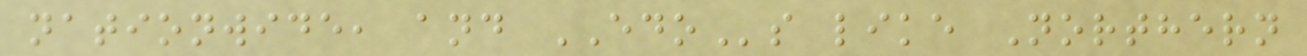nationwide, and EDOs like Northern
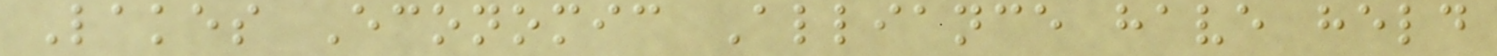Lakes Economic Alliance have held
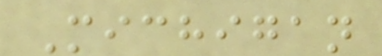Michigan
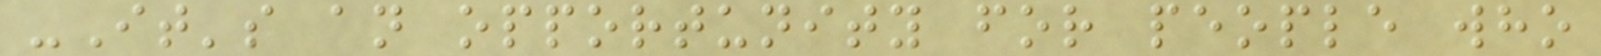-It's an opportunity for people who
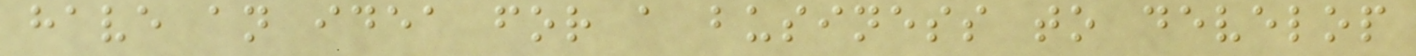have an idea for a business to develop
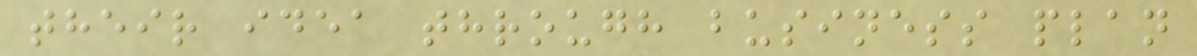their idea through business plan
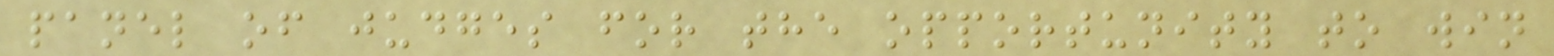panel of judges for the opportunity to win
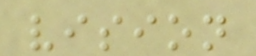vision
